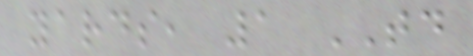yards, 1 TD
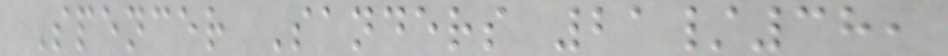Spencer Sanders 21/38,
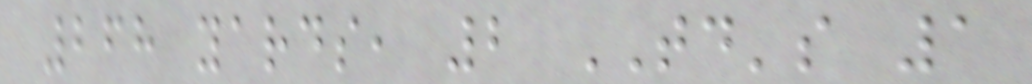268 yards, 2 TD's 1
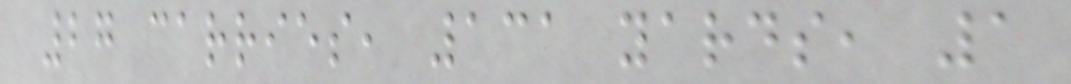27 carries, 131 yards, 1
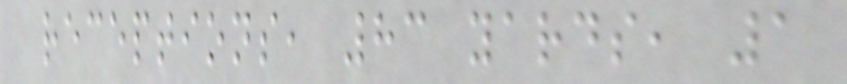receptions, 83 yards, 1
